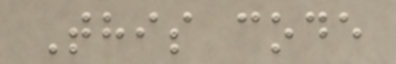This code
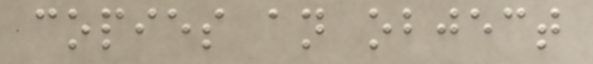copies an object
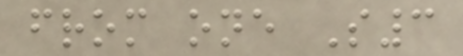from one S3
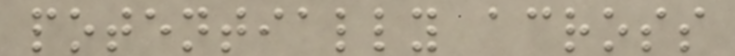potentially across
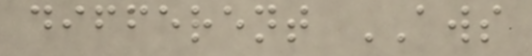different AWS
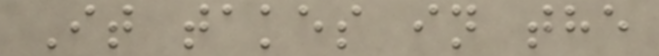It takes in the
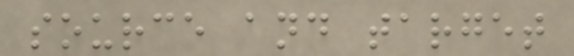source and target
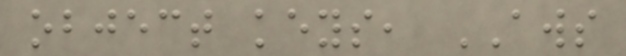object keys, AWS
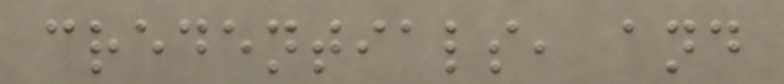credentials, and
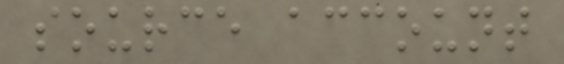source account
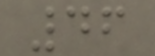46
